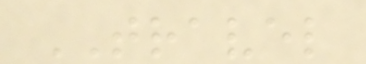TRAVEL
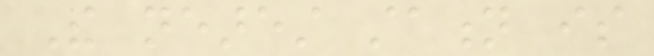The nearest station is
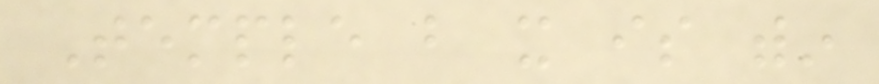Temple but it is within
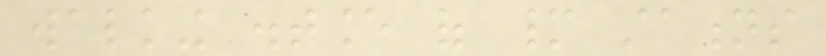walking distance of many stations
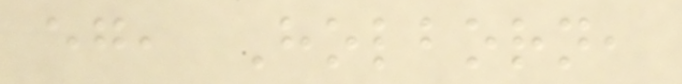eg, Holborn,
